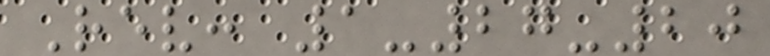Rev: 1-27-20
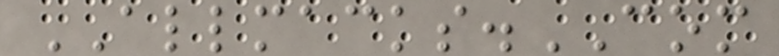ALLMACKS.COM
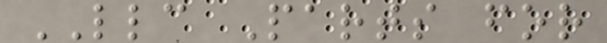LLC Parts for
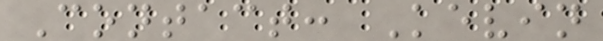Contact: Kevin
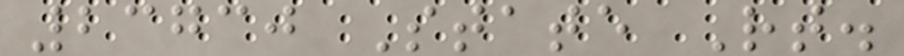23730 State Rt.
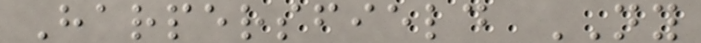Harpersfield NY
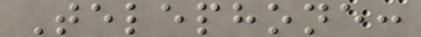Telephone:
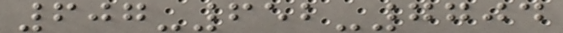607-652-7704
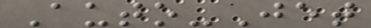Auto-Jet
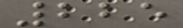225
